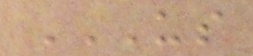US
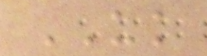UK
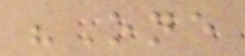"One
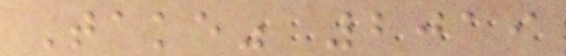Take" 2019
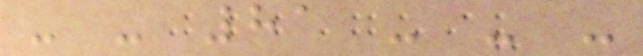- - 81 - - -
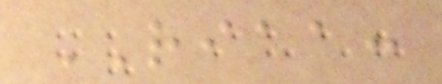RIAA:
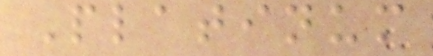Platinum
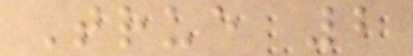True 2
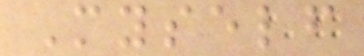Myself
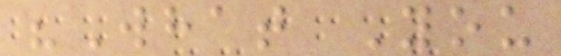"What You
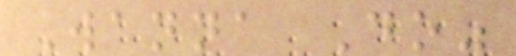Wanna Do"
